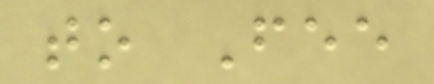to Fee
